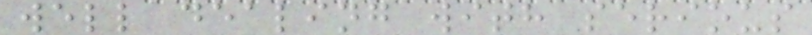well dealing with serious
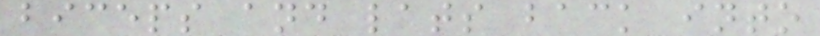biceps and lats back into
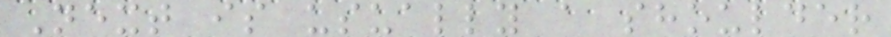Next is usually a shoulder
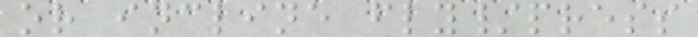or incline fly/press
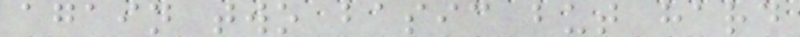again two basic but hard
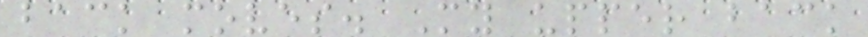back moves. My upper back
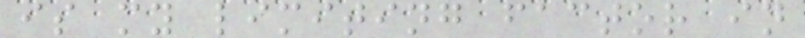is my limiting factor in
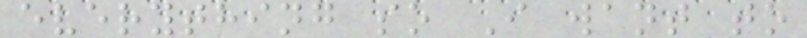everything so I want to
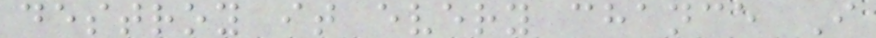destroy it every chance I
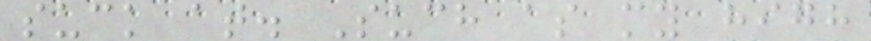suck at. Such as my high
